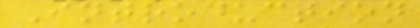Introduction
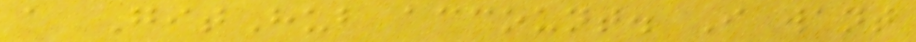a GitHub account. I want
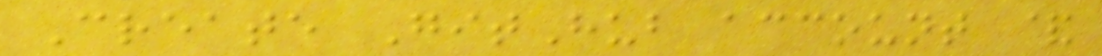Create GitHub account &
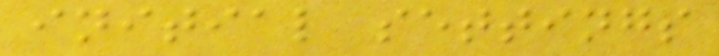initial settings
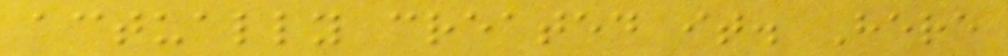actually created it. Here
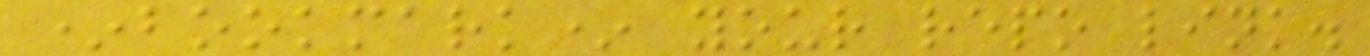*bookmark* your repo link.
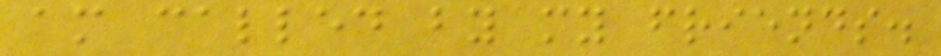am called by my friends.
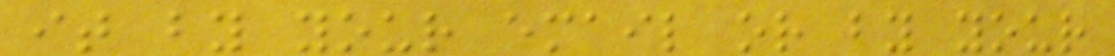it by your email or by your
